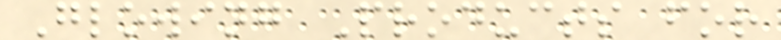Glowing Products for
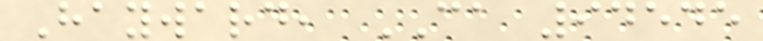Hayward, CA 94545
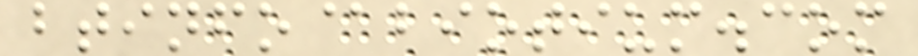btinfo@biotium.com
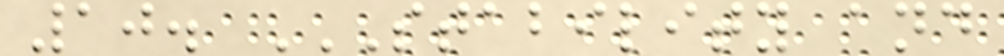10. STABILITY AND
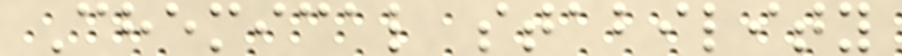Chemical stability
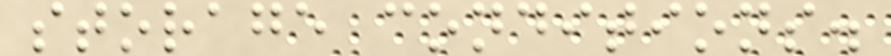storage conditions.
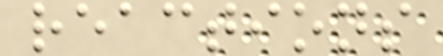reactions
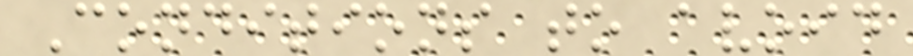Conditions to avoid
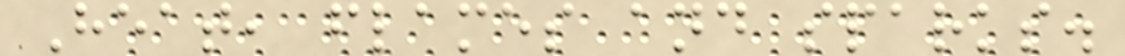Heat, flames and sparks.
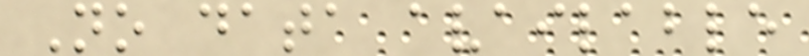No data available
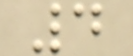4
